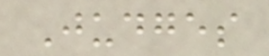Judges
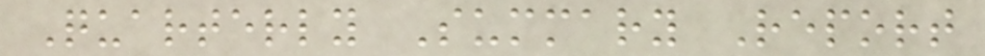Quarterly Summary Report
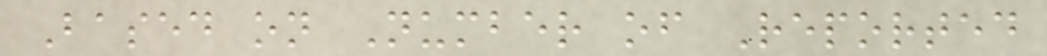Based on Number of Reported
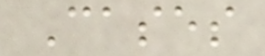Cases
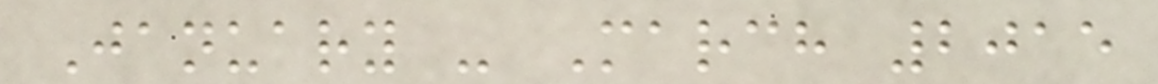January - March 2015
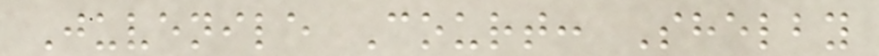Juvenile Court: Shelby
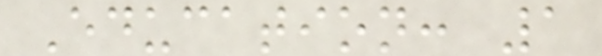Education: 1
